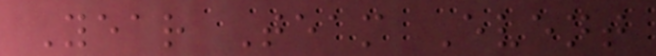Year Team Event
